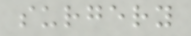surgery
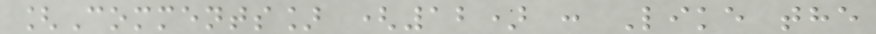[Comments] (12) : Like the
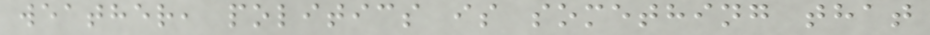weather, politics is something that
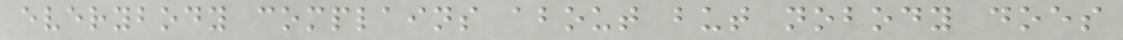everybody complains about but nobody does
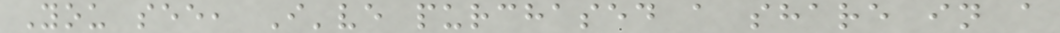You see, I've purchased a share in a
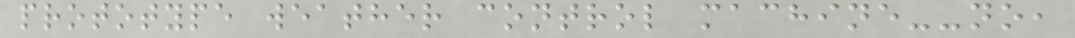prototype weather control machine--no,
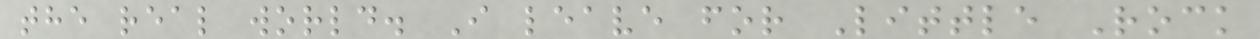the real world. I leave for Little Rock
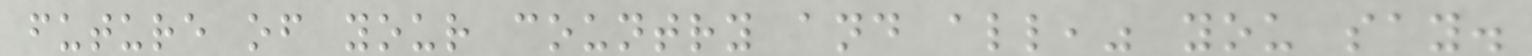future of your country and all," you say.
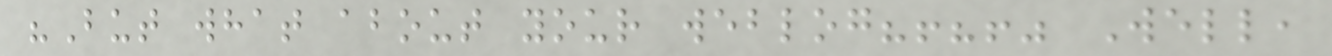"But what about your weblog?!?!" Well,
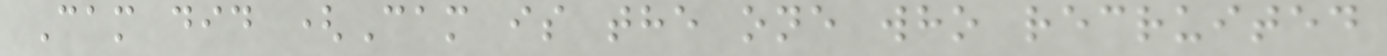Cam did (Cam is the one who recruited
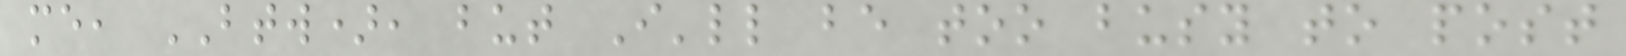me, BTW), but I'll be too busy to post
